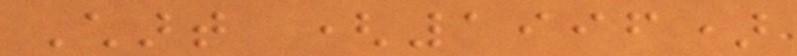Chart (1996)
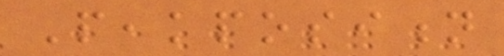Peakposition
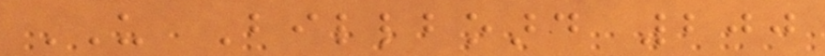US Billboard 200
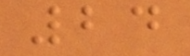24
